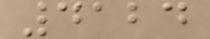4124
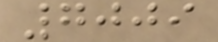7009
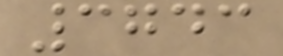3743
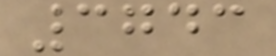3743
